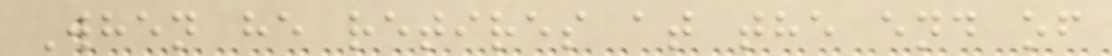When he retires at the end of
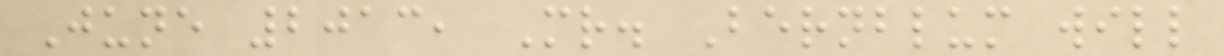June 2013, Mr. Bernblum will
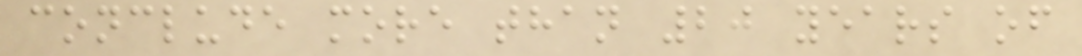conclude more than 20 years of
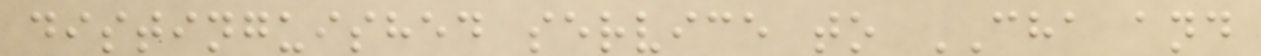distinguished service to CHA and
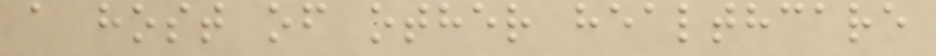a host of other healthcare
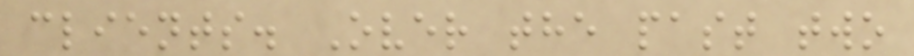clients. Over the past two
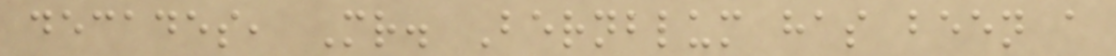decades, Mr. Bernblum has been a
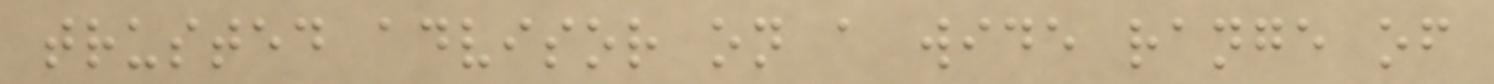trusted advisor on a wide range of
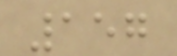157
